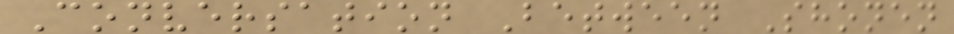Conversation Between Shonen
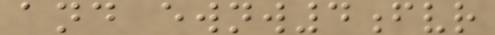and ewnw4fvr
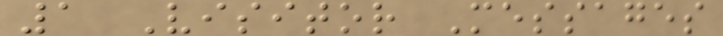1 Visitor Messages
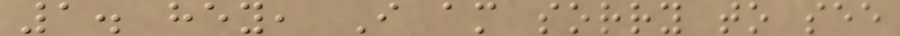1. hey, I am sorry to see
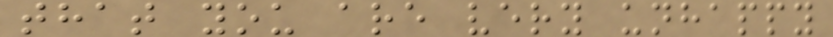that you are very unhappy
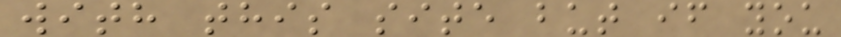with this site but if you
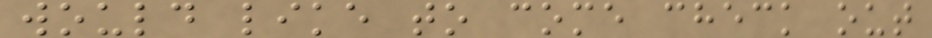would like to come check out
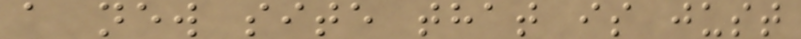a new site that is just
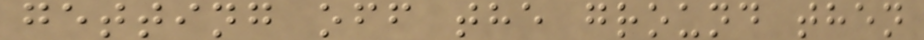getting off the ground then
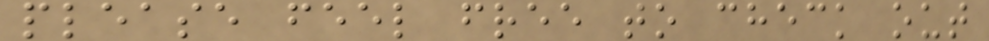please feel free to check out
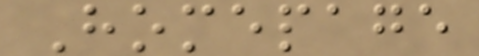Homepage
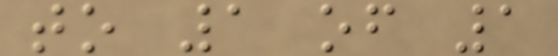to 1 of 1
